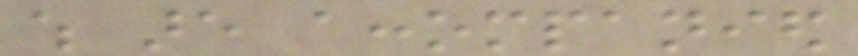which are accompanied
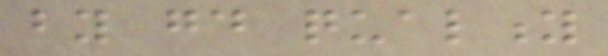by good quality
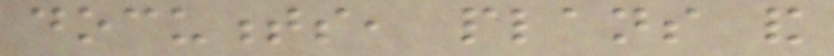documents, plans and
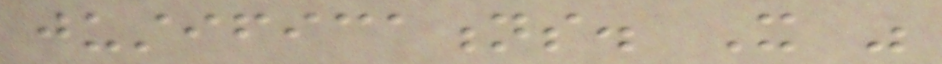justifications. It was
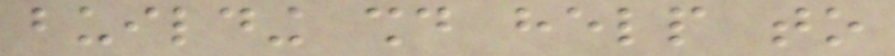building should help to
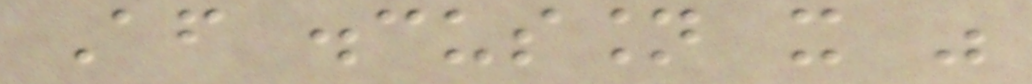After discussion it was
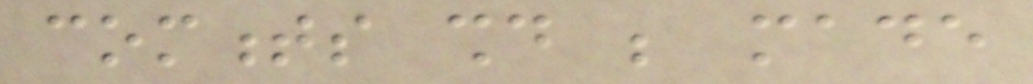comments should be made
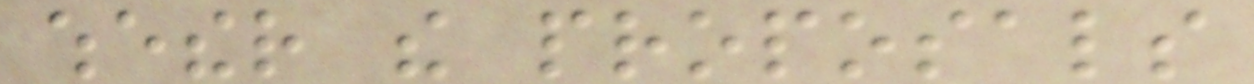whether the proposals
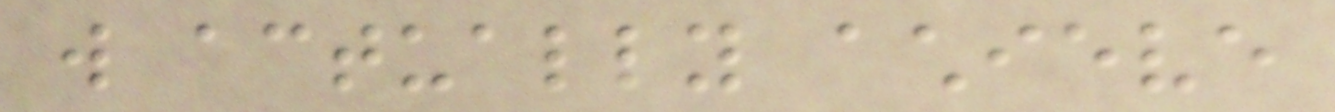will actually achieve
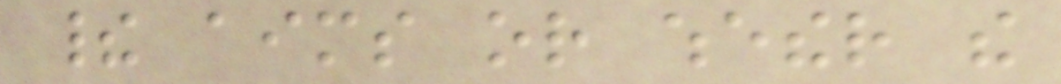their aims or whether the
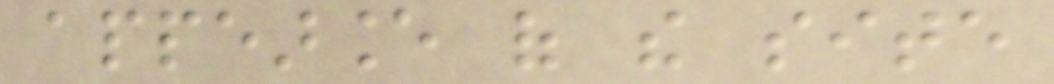appearance of the site
